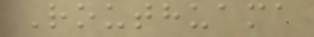Routhuama
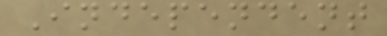Independent
